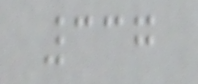337
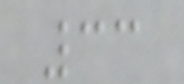33
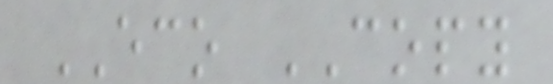ECO COPY
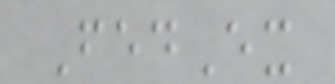FedEx
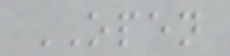OPEN
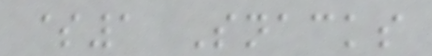$1 Snacks
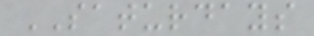SATURDAYS
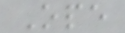Ope
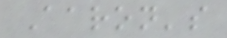Aaron's
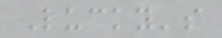Lucky's
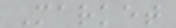Market
